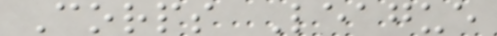Corps League
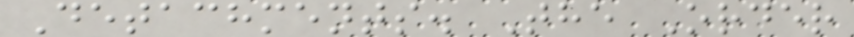Detachments. The Order
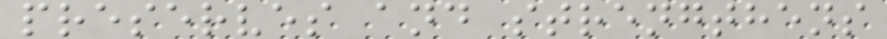preserves and strengthens
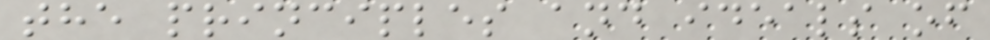the principles and ideals of
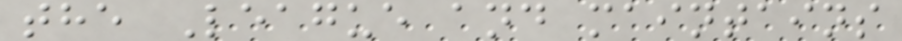the League and maintains
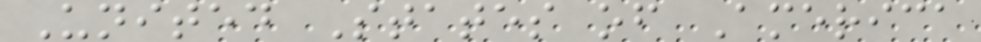United States of America
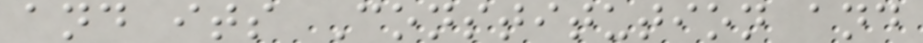and its Constitution and
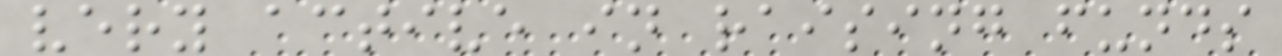very active in raising funds
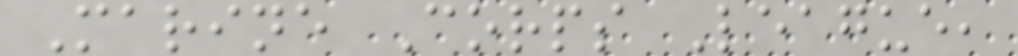Marine Corps League,
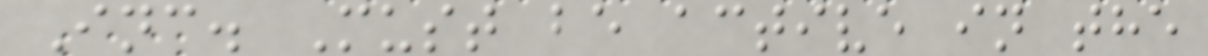Inc. Must be active in the
